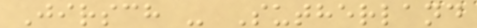Jirsch - Sutherland
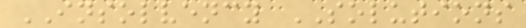INSOLVENCY SOLUTIONS
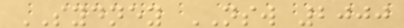SYDNEY NSW 2000
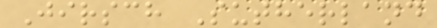Jirsch Sutherland
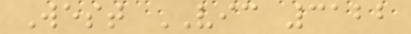West VIC 3122
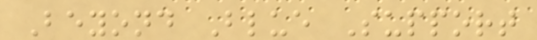Beyond Blue Support
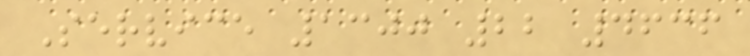Service 1300 22 4636
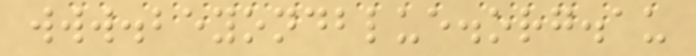www.beyondblue.org.au
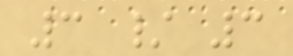3 / 3
